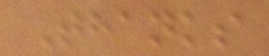Thanks
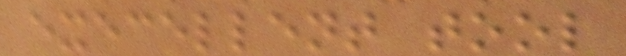execellent tool
